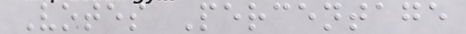Votes Percentage
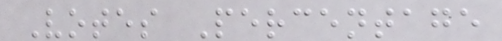Votes Percentage
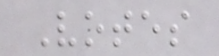Votes
